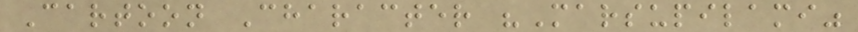Cartoon Character "Marsupilami"
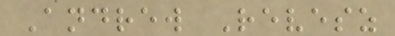Andrew Revesz
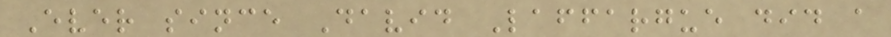Ever since David Laffargue did a
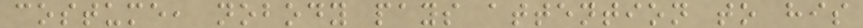costume, nobody pays attention to his
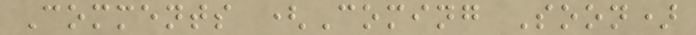Comments (Coming Soon)
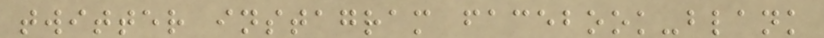twitter instagram facebook-blank
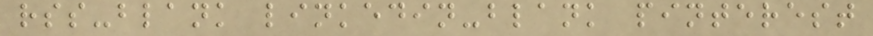rss-blank linkedin-blank pinterest
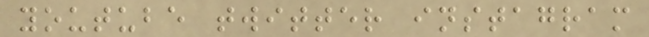youtube twitter instagram
